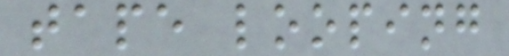tape looping
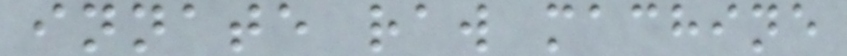innate raw machine
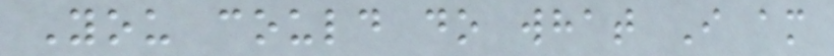You could do what I am
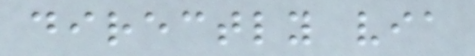directly via
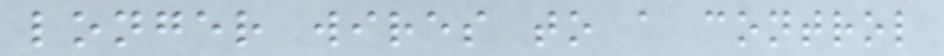longer wires to a control
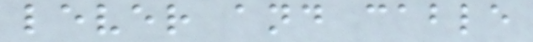lever and cable
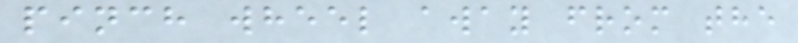pinch wheel away from the
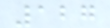127
